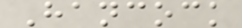Hancock
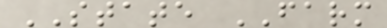STATE FARM
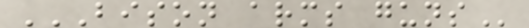BISON ARMS GUNS
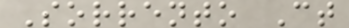Sorrento Ct
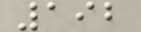192
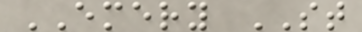EMERY ST
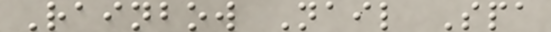Rainbow Nail Spa
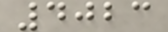4023
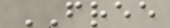FREE
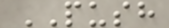PUSH
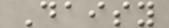Daisy
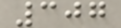307
